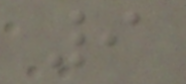9
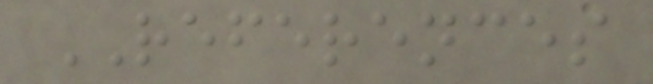REFERENCES
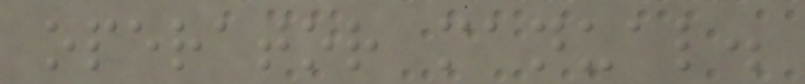operator manual.
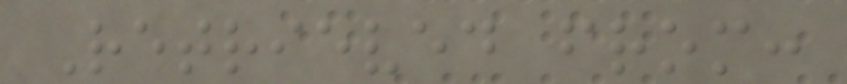Retrieved from:
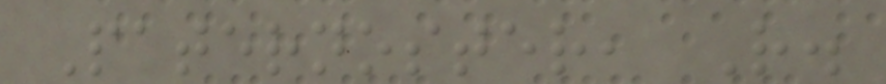Paternoster, R.
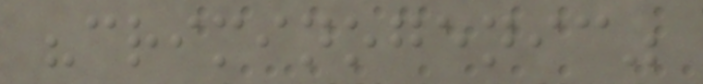"criminogenic"
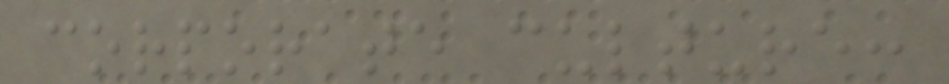corporate culture:
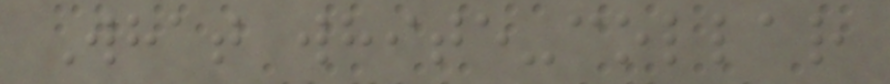What white-collar
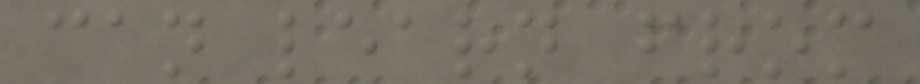can learn from
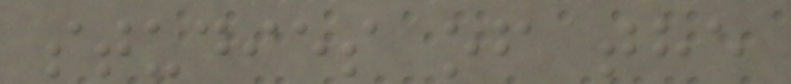studies of the
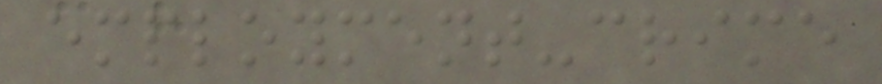employment-crime
